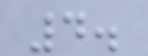4.
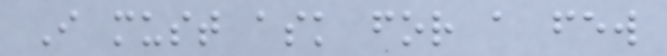I must ask for a few
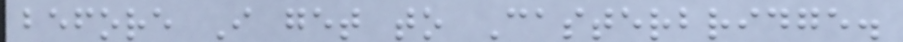before I get to Casterbridge.
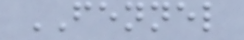FENNEL
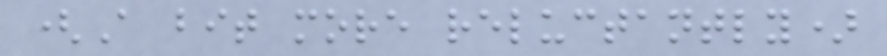(A bit more reluctantly)
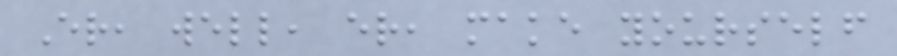Er, well, er, make yourself
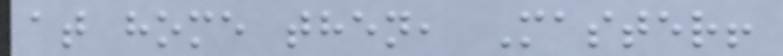at home then, Master!
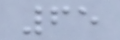65
